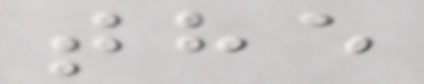the
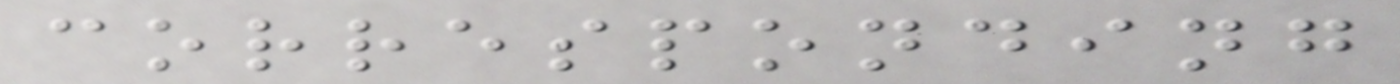corresponding
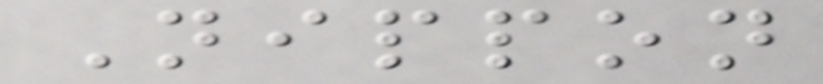Nippon
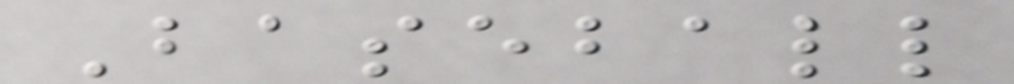Baseball
